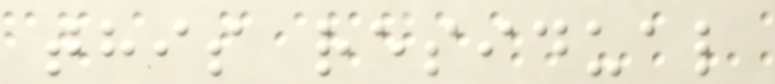this residual
